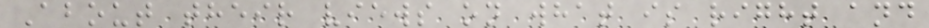About their views on what is right and
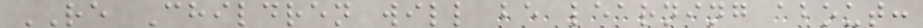RE Children will be learning about:
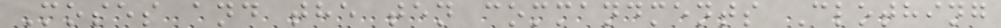Moses and the ten commandments Clothing
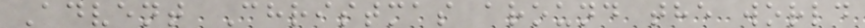Advent Christmas around the world
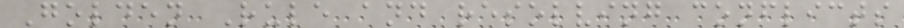Golden Rule and resolving conflicts
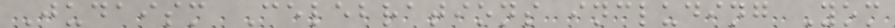Judaism Celebrations including Yom
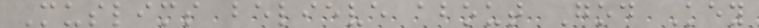Muslims believe about God Key
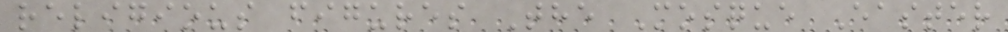religious figures The Mosque Easter
